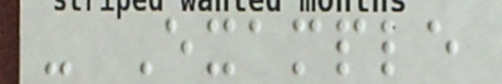- Example
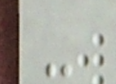-
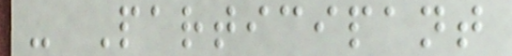- Participant
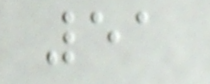51
